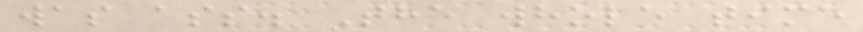was ass. The whole time
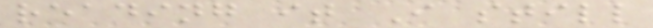reading it I still
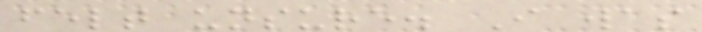felt unsure. I was
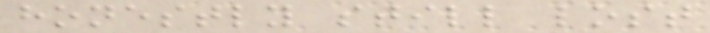honestly still lost
